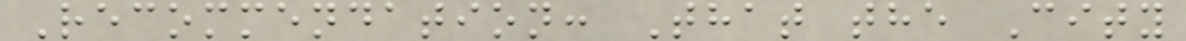Recommendation: That the City
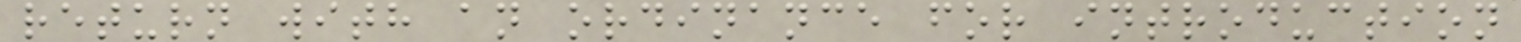return with an ordinance for introduction
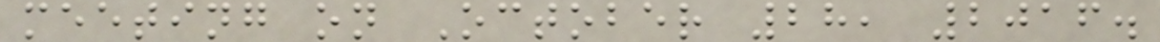meeting on October 28, 2016.
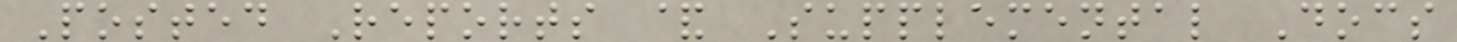Posted Reports & Supplemental Docs
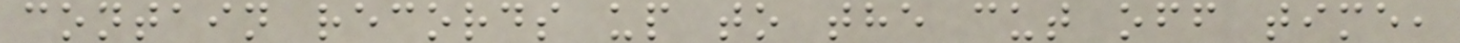contain records up to the cut off time,
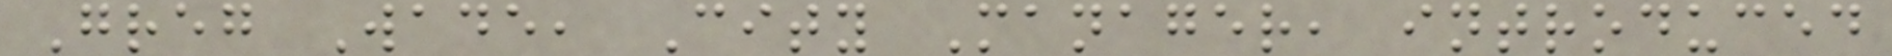Greg Wade, City Manager, introduced
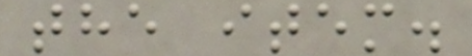the item.
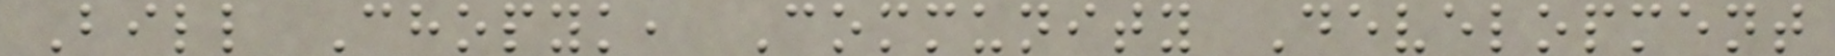Bill Chopyk, Community Development
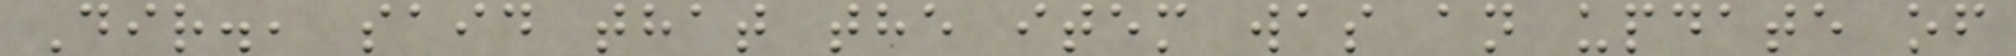Dir., said that the item was an update of
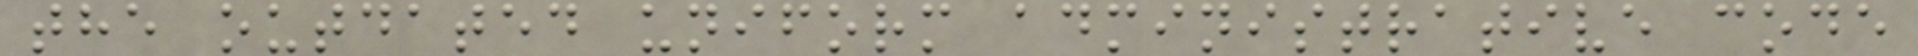the outdated uniform administrative code
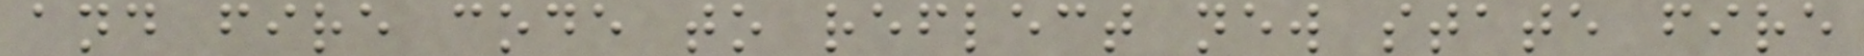and fire code to reflect new state fire
